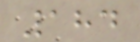184
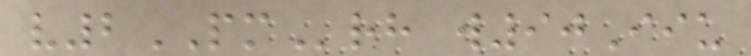v2PMrh w90Iiu
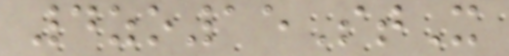4zo15StX
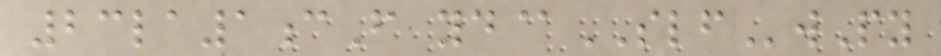23la1cF yd@SLFwPy
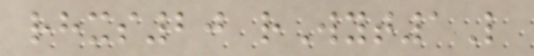rhxs20 rWyt1L
